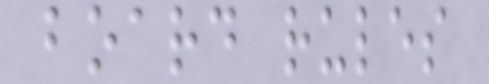board rules
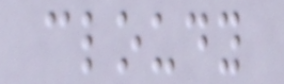cloudy
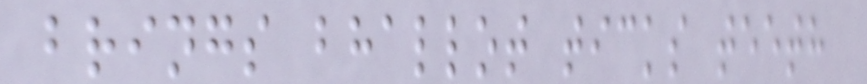brings bhallot ticks teeth
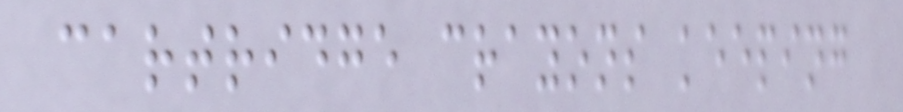cartridge crayons keeping
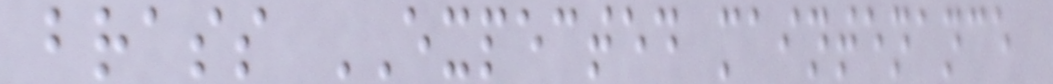brass EXPECTED maintenance
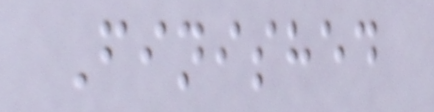Finished
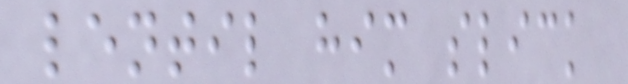lentil him slick
